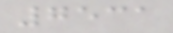7531
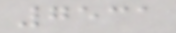7531
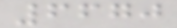6670
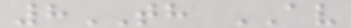8TH AV
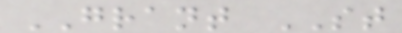GRANT ST
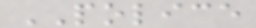POLICE
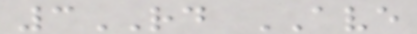3RD AVE
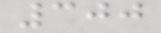300
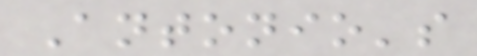Antonio's
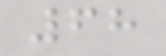68
